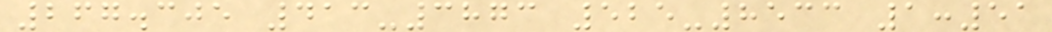267.305 413-3873 525-8533 1:51
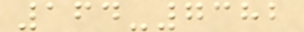164-7382
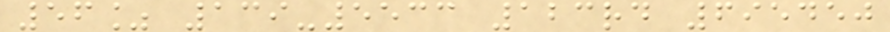56% 139-5533 123rd 695450
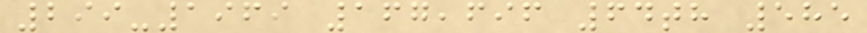299-1969 167,696 64th 585
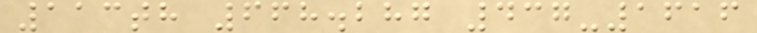113th 668.287 437-1616
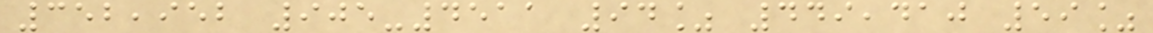352,952 905-4511 94% 449,410 59%
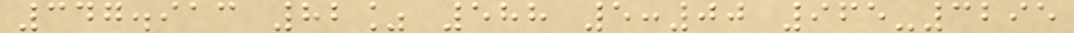347.913 82% 588 5:00 965-3295
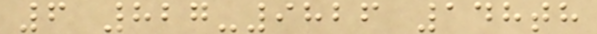6 827-9826 148th
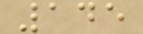145
